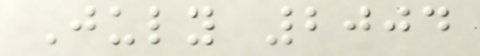July 2004
